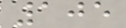105
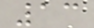13
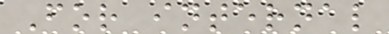For internal
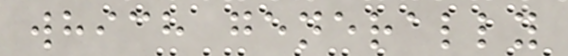which generally
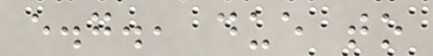e.g., due to
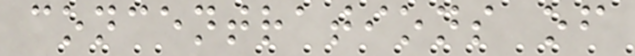concentrations of
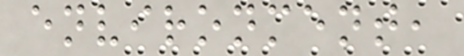environment,
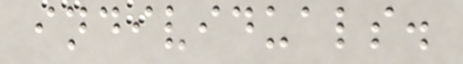individuals.
